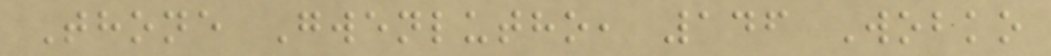Thone Gwenlutho, 146 Wobko
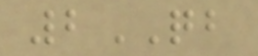2QB
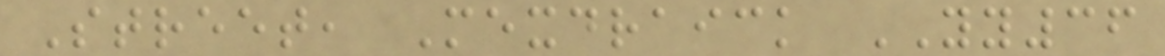Street, Mexdraick YY36
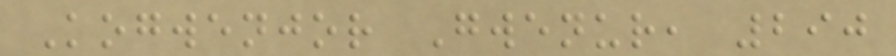Kogwenjor Gwenur, 290
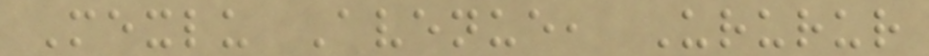Mexlu Avenue, Ururur
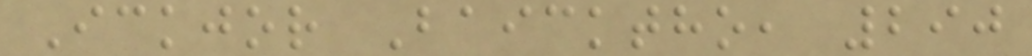Ickjor Baicktho, 290
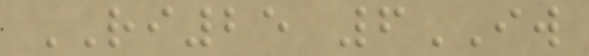RI25 6IW
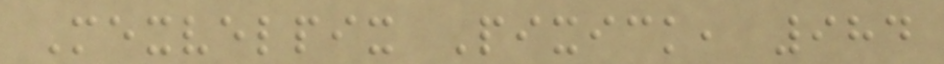Mexvelpix Pixick, 984
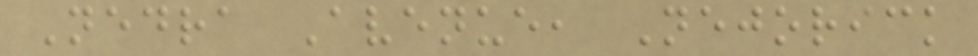Nedra Avenue, Nejorick
